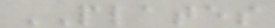PLATES
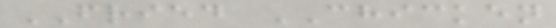FRIED CHICKEN
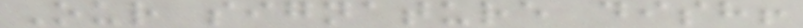Our signature dish!
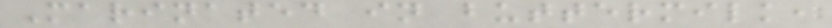Marinated in buttermilk,
